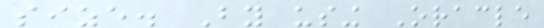size. By using Oracle
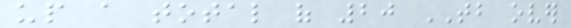up a total of 20 TB over
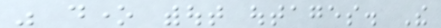was done without outages. The
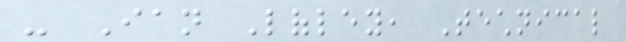- Ian Lofley, Technical
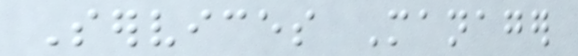Services Manager
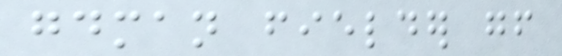goodman fielder gf
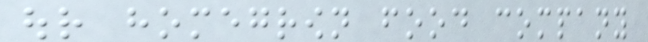our homegrown food company
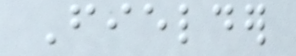Fielder
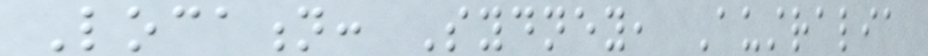Location: Sydney, Australia
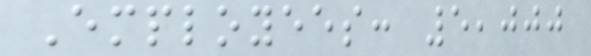Employees: 5,000
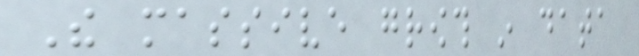The massive growth in data
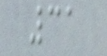31
